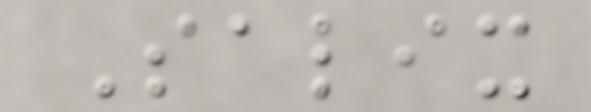Salix
